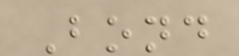Bond
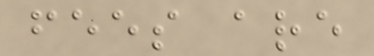fees are
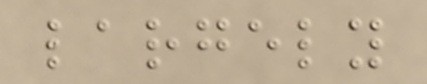largely
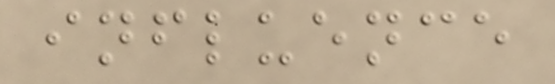influence
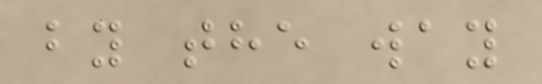by the way
